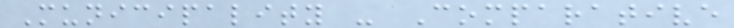Municipality - Comparative
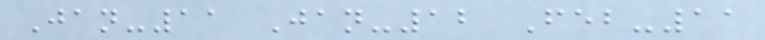Jan-11 Jan-12 Feb-11
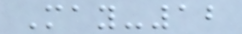May-12
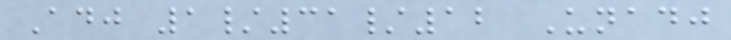Adj 1/31/12 Unadj
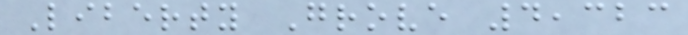Liberty Grove 4,323
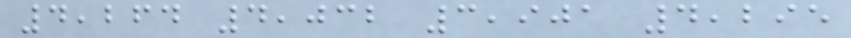4,264 4,032 3,901 4,295
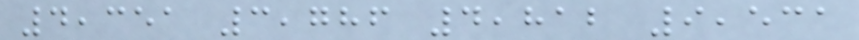4,351 3,786 4,812 9,531
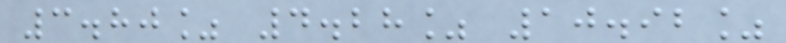3.80% 4.28% 10.92%
